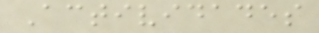Actividades
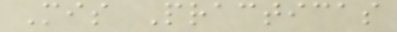Mis Practicas
